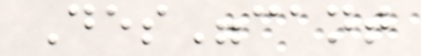Des"cant
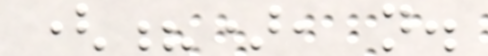(?), n.
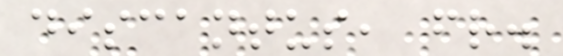discantus, fr.
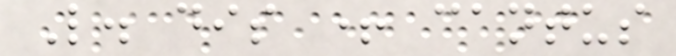L. dis + cantus
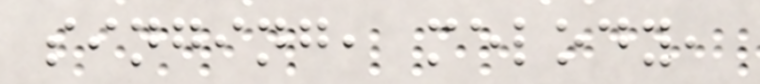singing, melody,
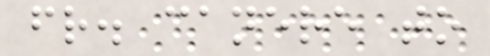fr. canere to
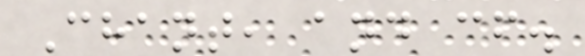Chant, and cf.
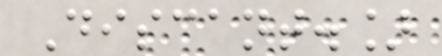Discant.]
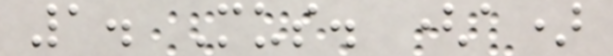1. Mus. (a)
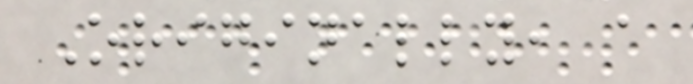Originally, a
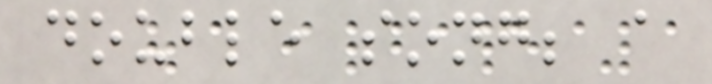double song; a
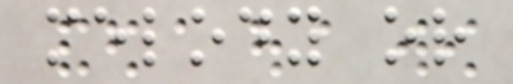melody or
